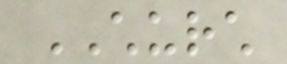CHURCH
